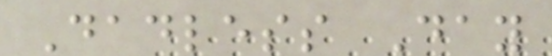Dadless Day
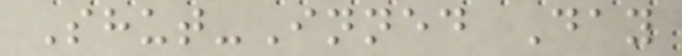Shut-Inned Day
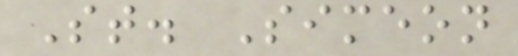St. Simeon
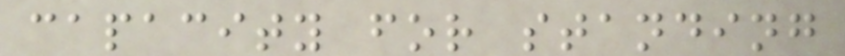capacity for standing
